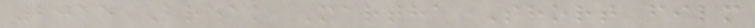2015 Break Martha Short film
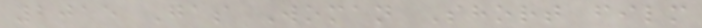2015 Gas Woman Short film
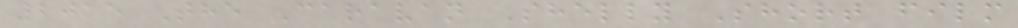2015 The Caravan Shelly Short film
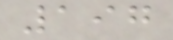197
